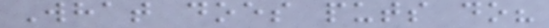What does puts do?
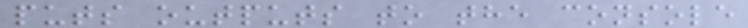puts outputs to the console
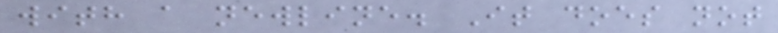with a newline. It does not
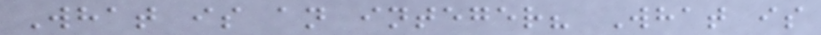What is an integer? What is
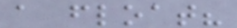a float?
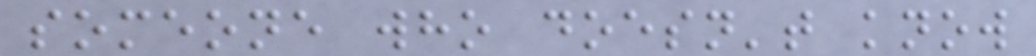someone who doesn't know
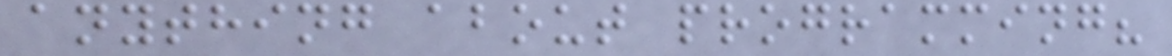anything about programming?
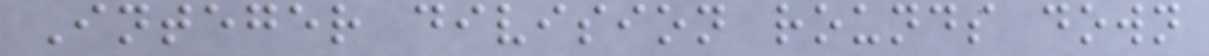Integer division rounds down
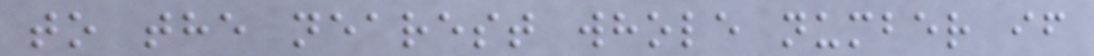to the nearest whole number if
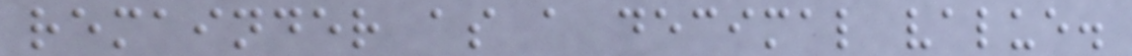remainder as a decimal value.
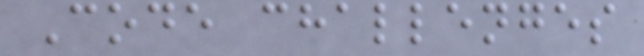Code challenges
